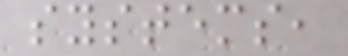systems,
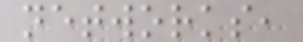networks,
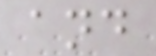and
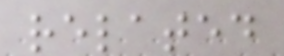related
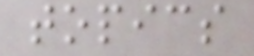topics
